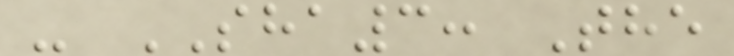- SHA3: The
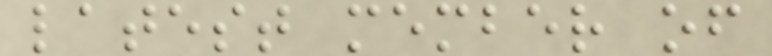latest member of
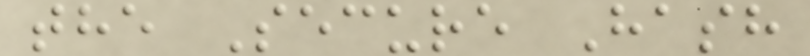the Secure Hash
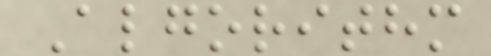Algorithm
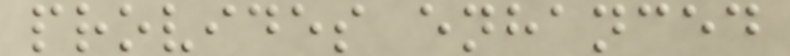provides enhanced
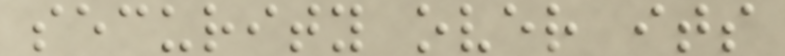security over its
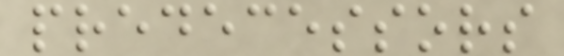predecessors
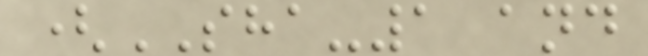(SHA-1 and
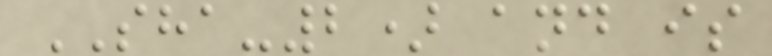SHA-2) and is
